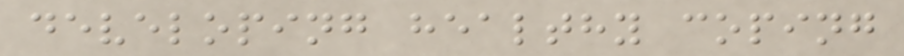developing healthy coping
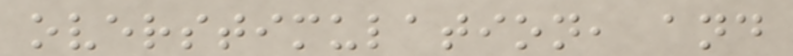overstimulation, and
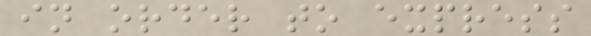in order to express
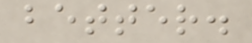better.
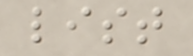list
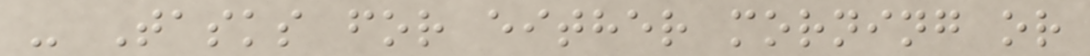- Tasks for either morning or
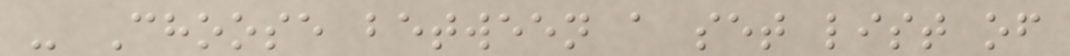- Choose between a set list of
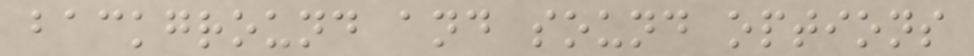background and sound options
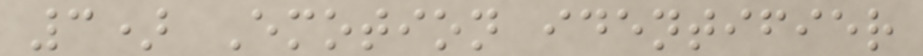3) Emotion identifier
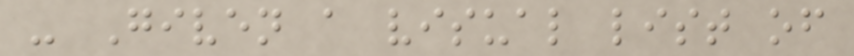- Given a visual list of
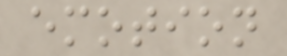emotion
